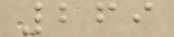269
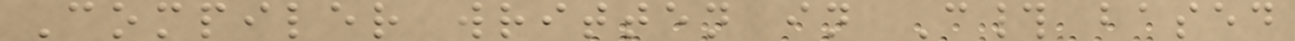Compiler written in C# based
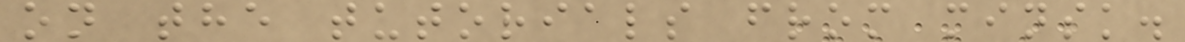on the tutorials from minsk.
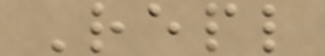Repl
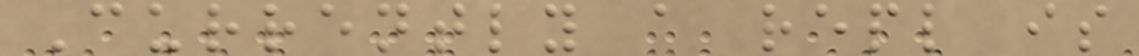Currently a repl is
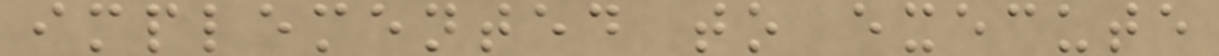implemented to execute
